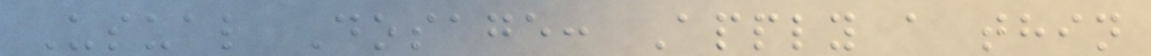Usual Dosage: Apply a thin
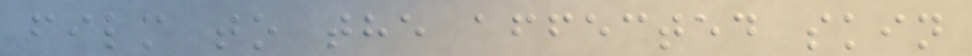film to the affected skin
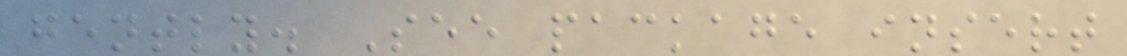gently. See package insert
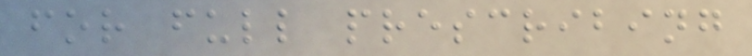for full prescribing
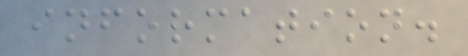information.
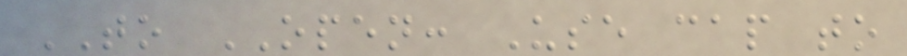TO OPEN: Use cap to
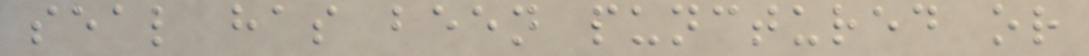seal has been punctured or
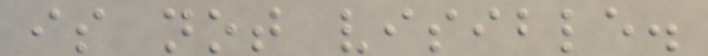is not visible.
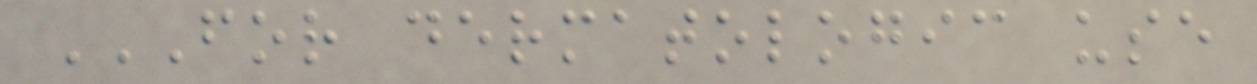FOR DERMATOLOGIC USE
